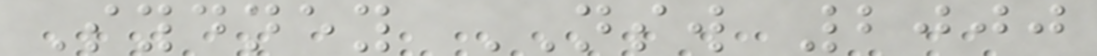Sydney NSW 2000
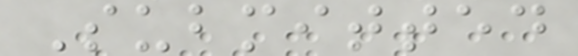Submitted
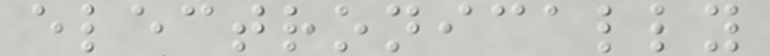electronically
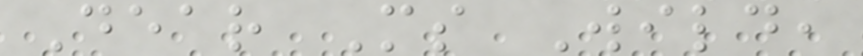Dear Ms Wild,
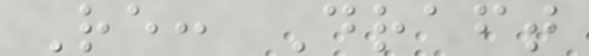Re: Draft
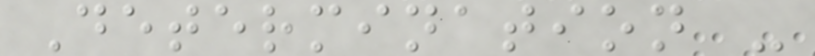Determination -
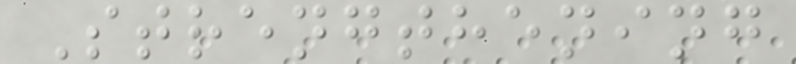Strengthening
